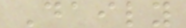Daily
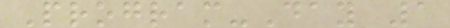Program-Day 1
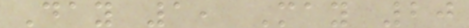Day 1, May 20
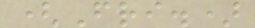(Fri.)
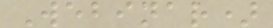Webinar)
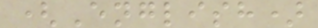(English)
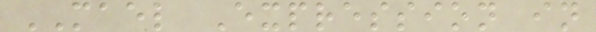MAEL Expression in
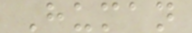Human
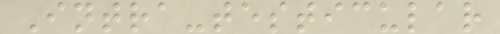Intra-testicular
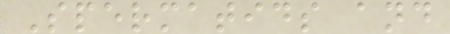Spermatids and
